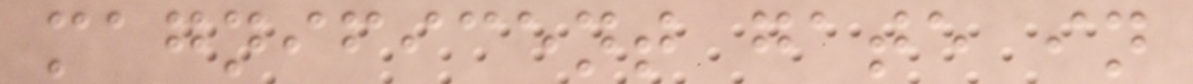magnificent gate in
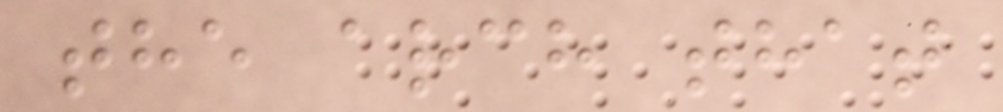the arch that
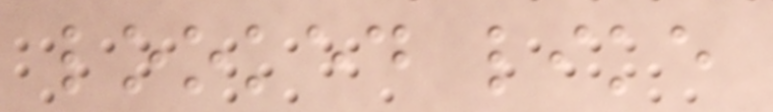looked like
